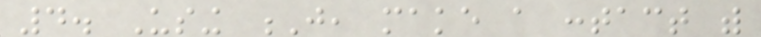4. Using J, make a contact with
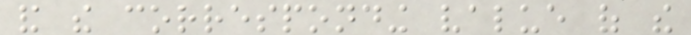and the corresponding value of the
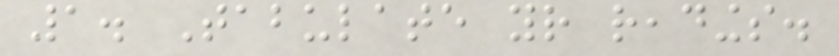1. Tabulate your readings.
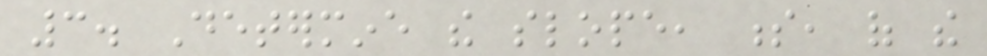3. Determine the slope, s, of the
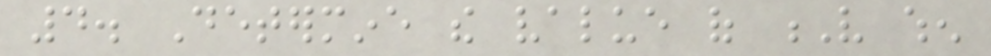4. Determine the value of V when
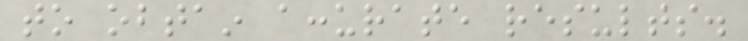to obtain accurate results.
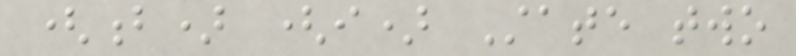(b) (i) State two
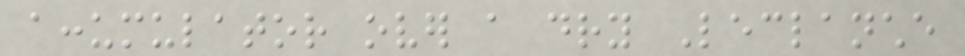accumulator over a dry Leclanche
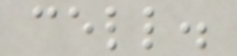cell.
